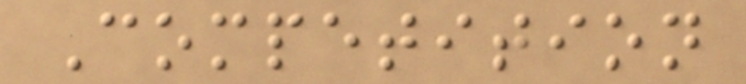Competition
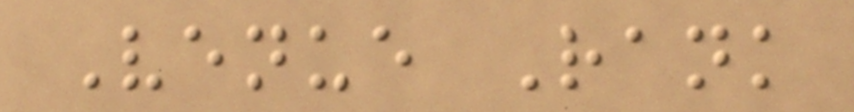Venue Rank
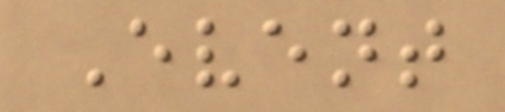Event
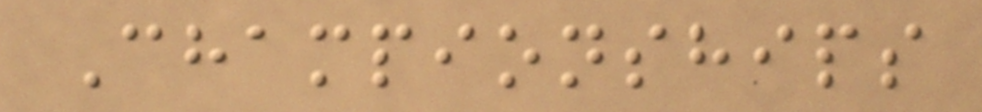Championships
